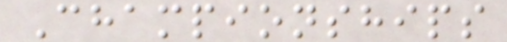Championships
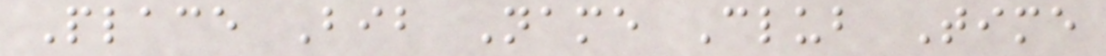Place Bib Name Club Time
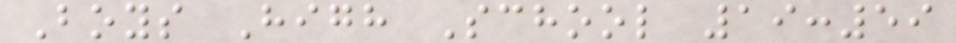Boys High School 19:59
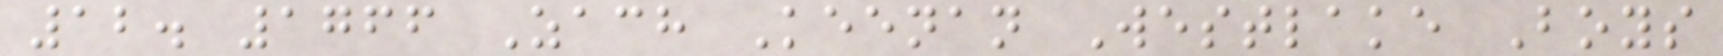12. 1766 Zach Keenan Westlake Boys
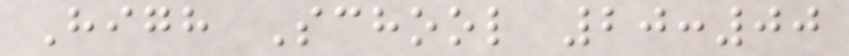High School 20:00
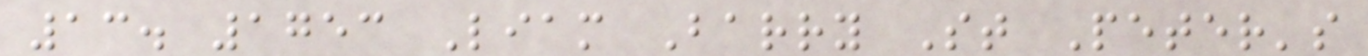13. 1753 Liam Barry St Peter's
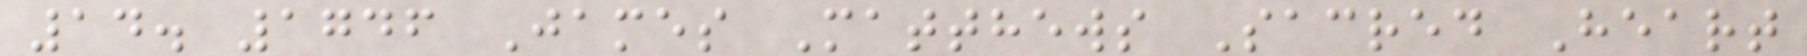14. 1746 James Matthews Sacred Heart
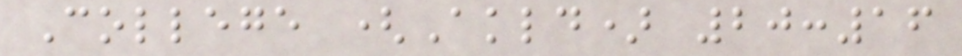College (Akld) 20:16
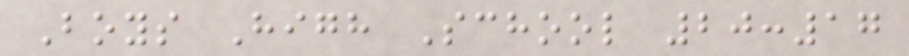Boys High School 20:17
